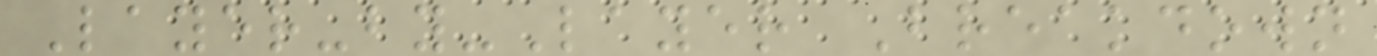Layer-by-Layer Breakdown
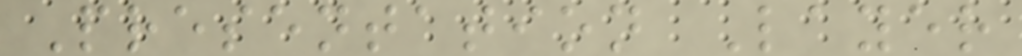Presentation Layer
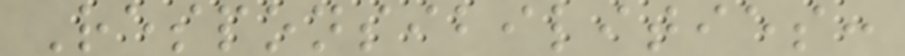Responsibilities:
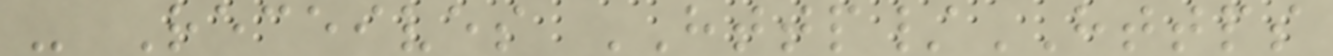- Receives HTTP/HTTPS
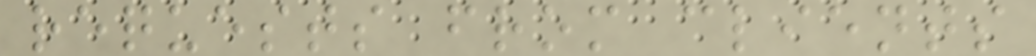requests from clients
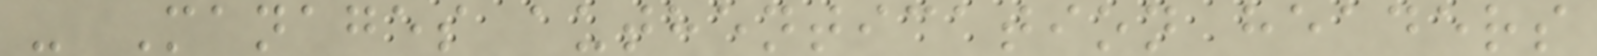- Manages authentication headers
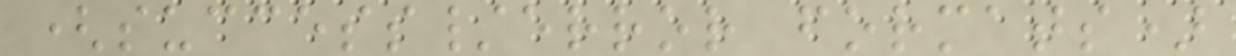(success/error formats)
